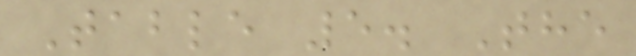Table 5. The
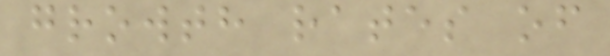growth rates of
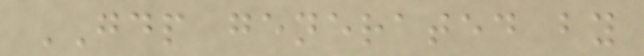GDP generated by
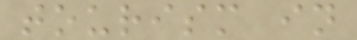tourism in
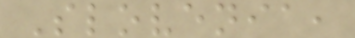Slovenia,
